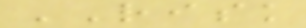RISK
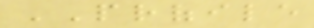PROFILE
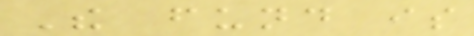The fund is
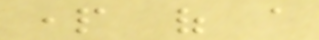part of a
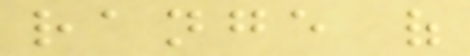range of
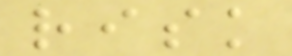risk
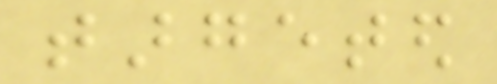targeted
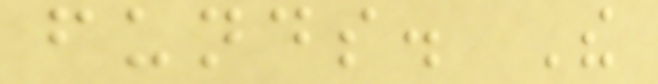funds. The
